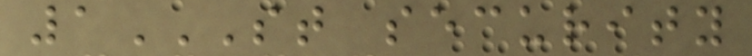1ST SECURITY
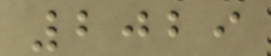2029
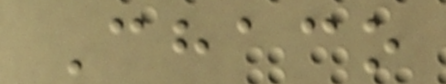Chaco
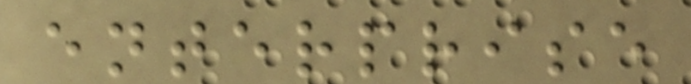enterprise
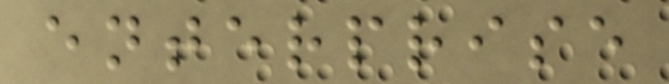enterprise
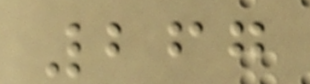267
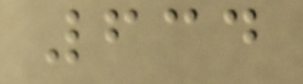634
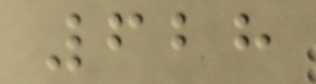628
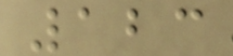123
